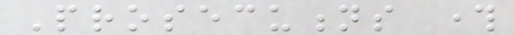Prosecutions through
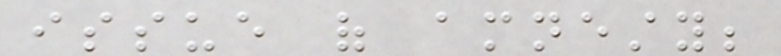issue of amnesty;
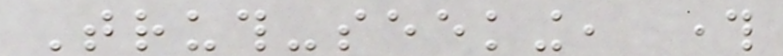Truth-seeking, through
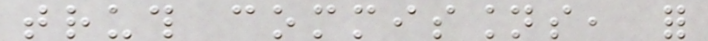truth commissions, for
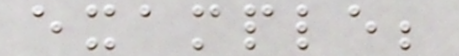example;
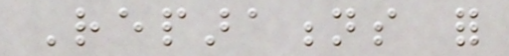Reparations for
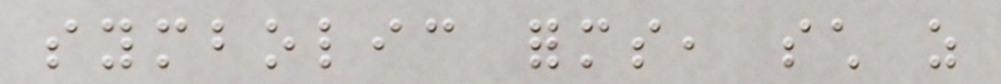symbolic forms, such as
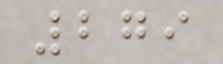279
